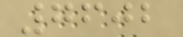7602
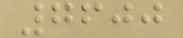7600
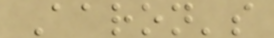Aaron's
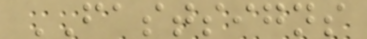FASTSIGNS
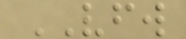VFW
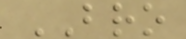BRO
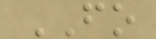FO
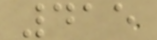415
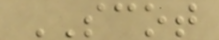SCOT
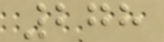278
